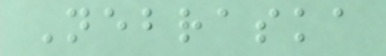Nebraska
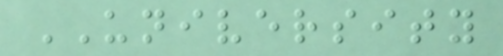UNIVERSITY
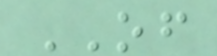OF
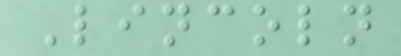Lincoln
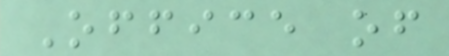Office of
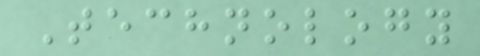Technology
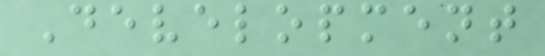Development
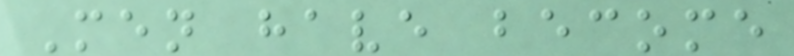Men have become
